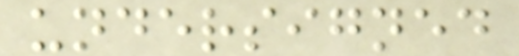undersigned
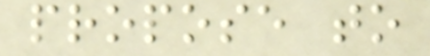propose to
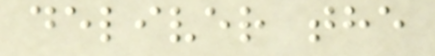deliver the
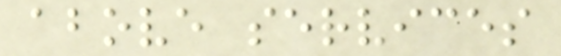above services
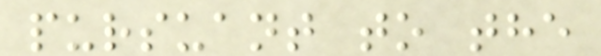pursuant to the
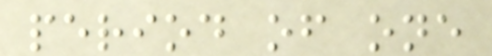period of one
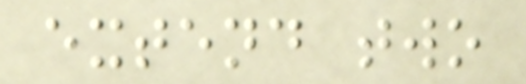extend two
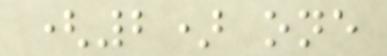(2) one
